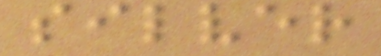silver
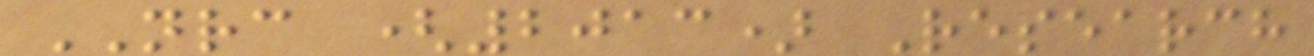NRC (2013) Research
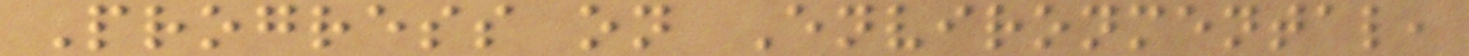Progress on Environmental,
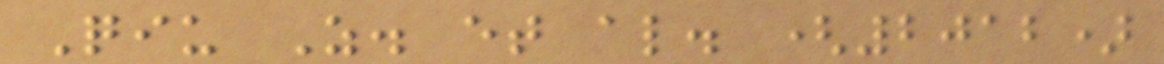Qiu Z. et al. (2012)
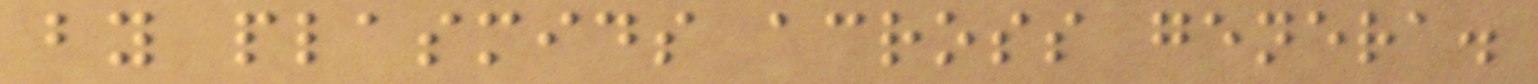by plasmids across genera.
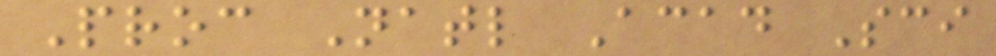Proc Natl Acad Sci
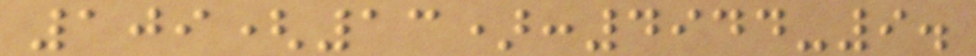109(13):4944-9.
